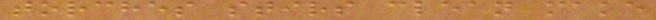torches stirs clean make
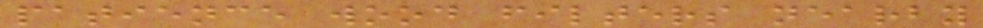patience wood filters nearby
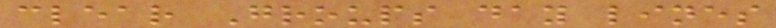clear Groups day lines
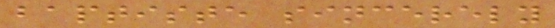baptiste sincerely
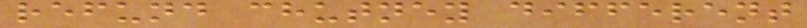refund chutney different
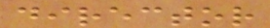director
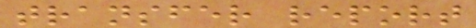transfer report
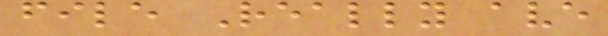file Really ave
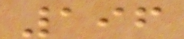196
